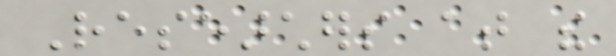Researchers at the
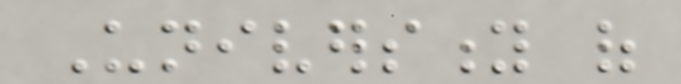University of
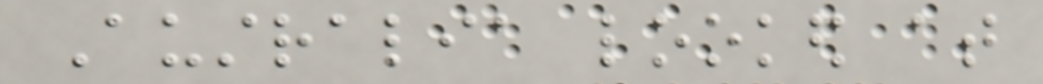Australia looked at
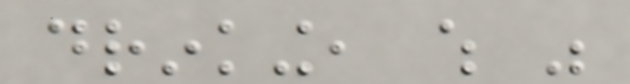drinking, which was
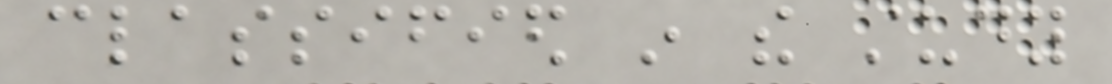classified in the study
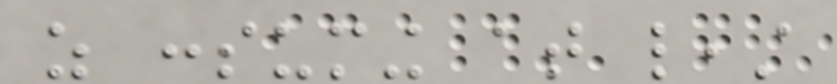as consuming at least
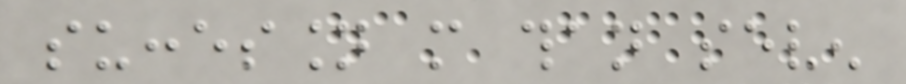succession more than seven
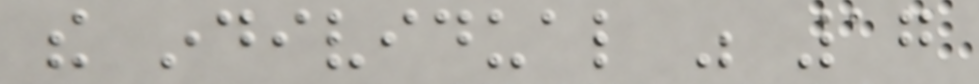the individual was 17
